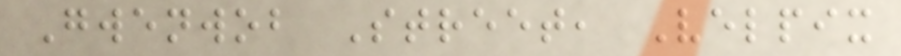Gwenwob Street, Velpix
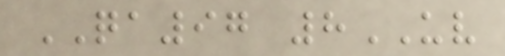QA97 8UV
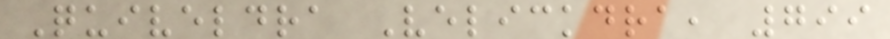Quiveldra Velickdra, 799
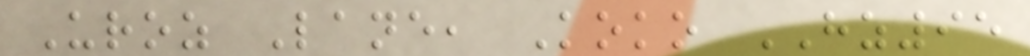Uroz Lane, Koko HZ95
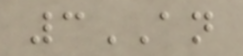3AN
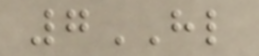7HL
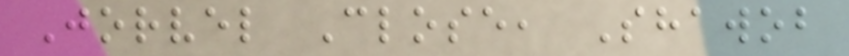Jorvel Close, Shawob
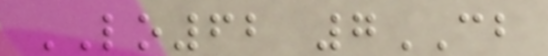LO62 7CB
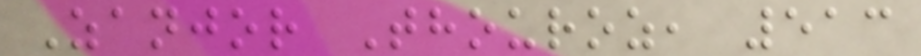Zanjor Thouroz, 513
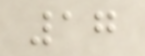17
